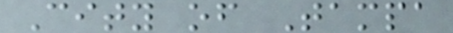City of Tampa
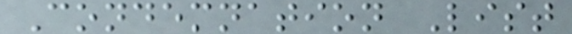Condemnation List
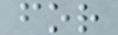for
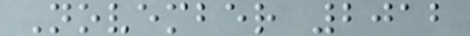November 2012
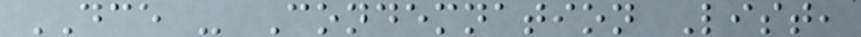DCE - Condemnation List,
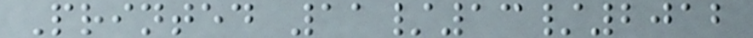Printed 11/13/2012
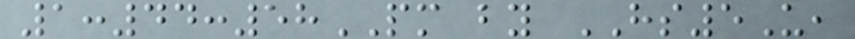1:44:58PM by HS5U,
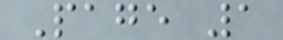Page 1
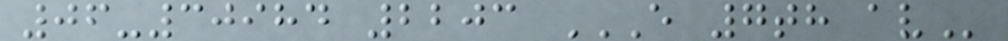06-30984 2203 E 7TH AV
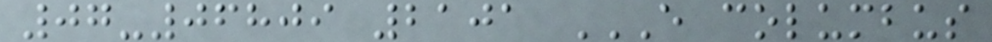07-06809 2101 E COLUMBUS
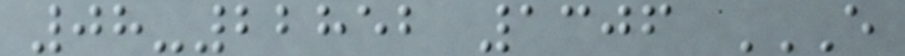08-22852 1306 E
